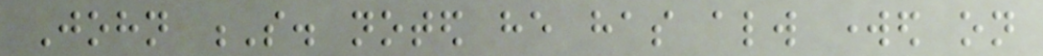John S. noted he has always worked on
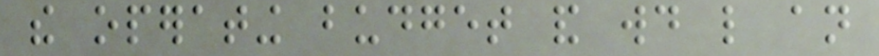the operating budget and would like an
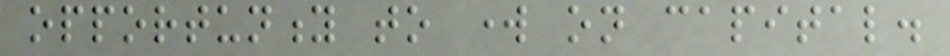opportunity to work on capital.
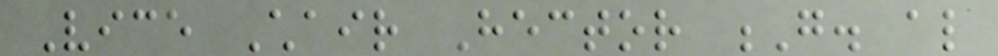Vice Chair Hector G. also
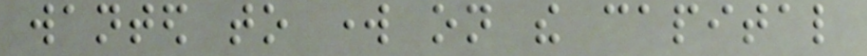wanted to work on the capital
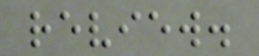review.
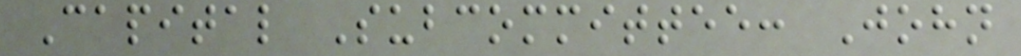Capital Subcommittee: John
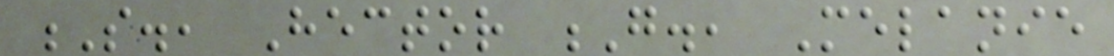S., Hector G., Melanie
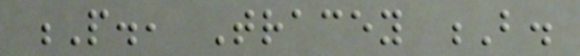P., Tracey B.
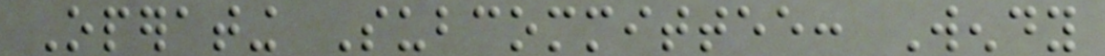Operating Subcommittee: Wendy
